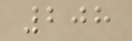208
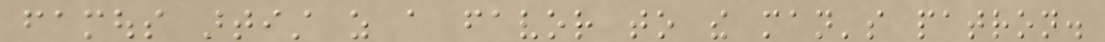famous artist as a favor to the man's patron.
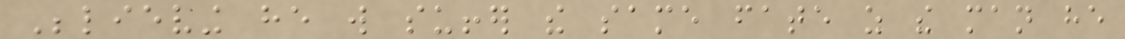Believing he will suffer the same fate as the man he
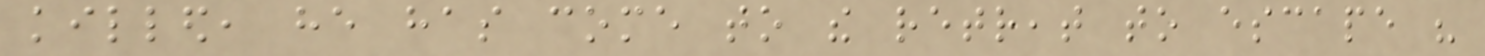killed, he has come to the retreat to escape his
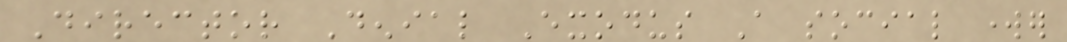Director Denial Exodus A social worker
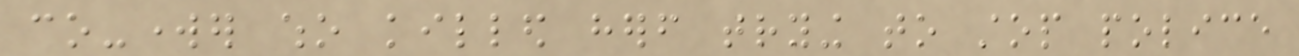co-worker who killed herself trying to stop police
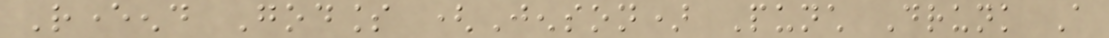Reverend Godless (Jenson) Punch Drunk A
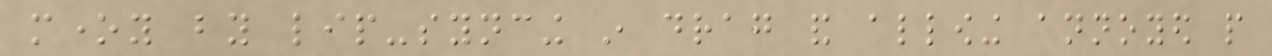money by lip-syncing in drag and allowing annoyed people
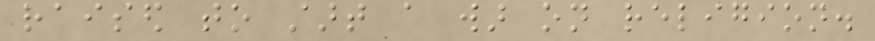raised to start a war on religion.
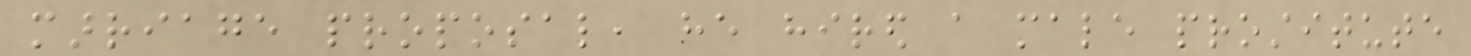marriage proposal, he hired a male prostitute
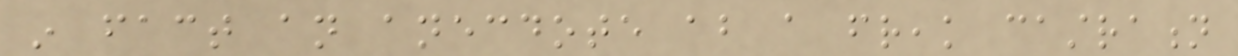in fact an anecdote about a freak castration
